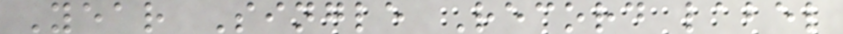Year Single Record label
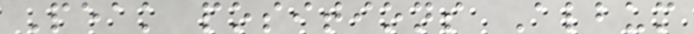Peak positions Album
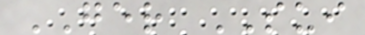GER SUI
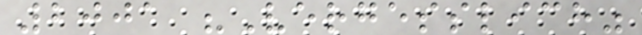2001 "Vergesslich"
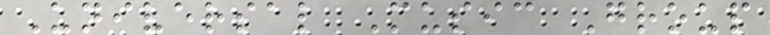Universal Music Group
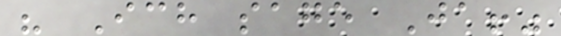" Ich sage Ja!"
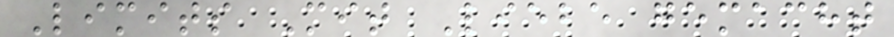Limits Mit Liebe gemacht
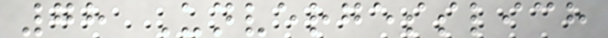78 Unvergesslich
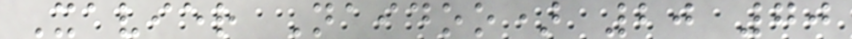Xavier Naidoo) 20 70
